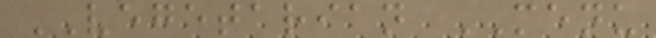VEGETARIAN MENU
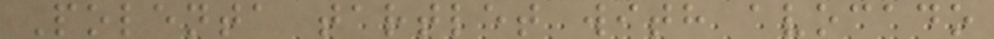Polenta tartlet with avocado
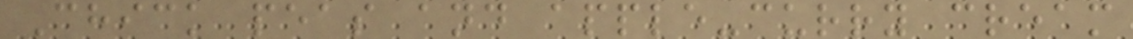Chick peas and apple-curry cream
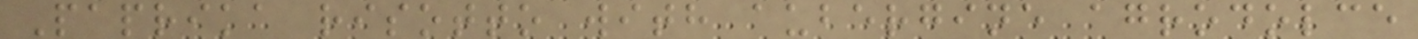Paprika risotto with aubergine agrodolce
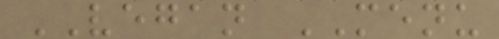VEGAN MENU
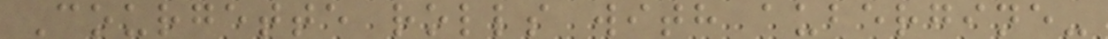Courgette rolls with aubergine-
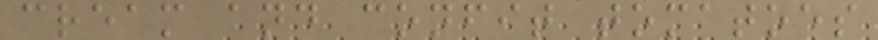cream and confit tomatoes
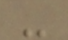-
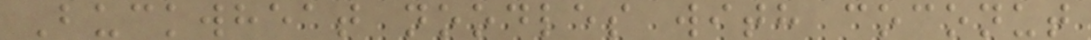Buckwheat noodles with coconut
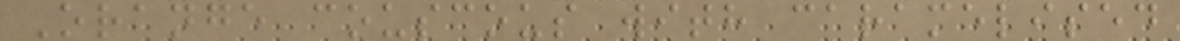Orange couscous with caramelised
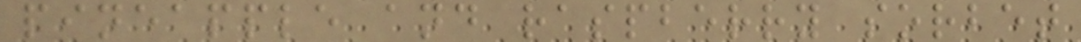pineapple and raspberry sorbet
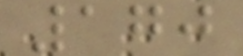170
